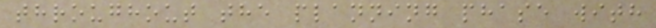throughout the planning phase with
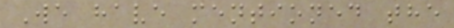We have mentioned the
